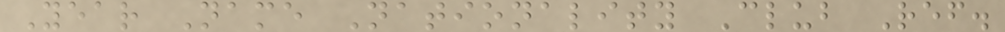Year Name Nationality Club Ref.
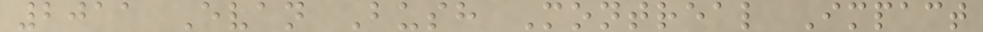2011 Evan Bush Montreal Impact
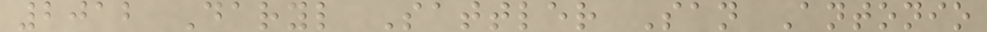2012 Daryl Sattler San Antonio
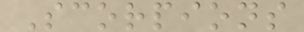Scorpions
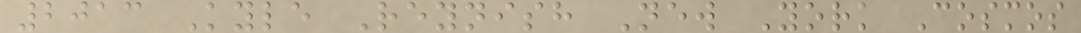2013 Kyle Reynish New York Cosmos
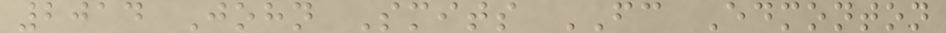2014 John Smits FC Edmonton
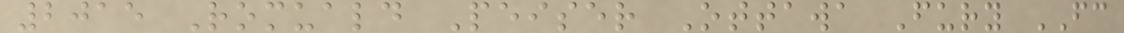2015 Romuald Peiser Ottawa Fury FC
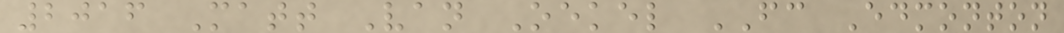2016 Matt Van Oekel FC Edmonton
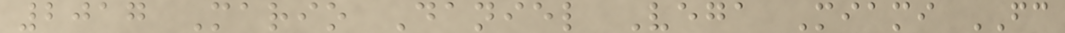2017 Mario Daniel Vega Miami FC
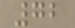72
